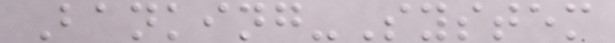Banking-System
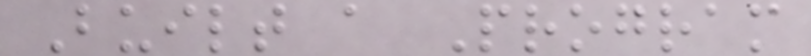Built a Program
